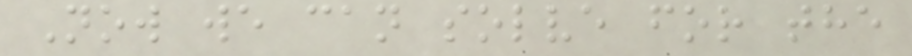Now we can solve for the
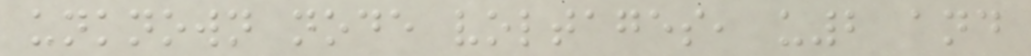unknown node voltages, u2 and
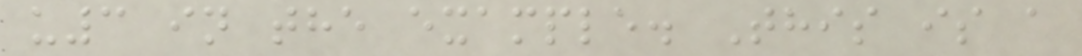u3 in the example. This is a
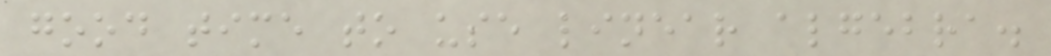good time to use linear algebra.
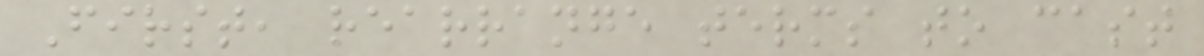First, rearrange terms to cast
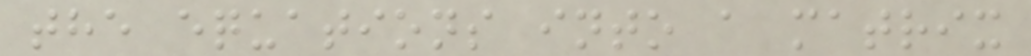the equations into a matrix
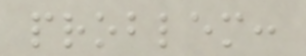problem:
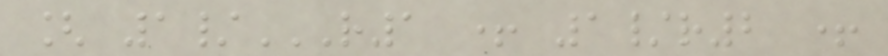[ 1/R1 + 1/R2 +
